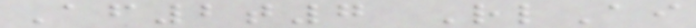Af2t7 RlAi
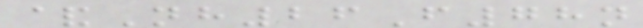&Nh26F78n
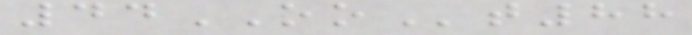44OOt88
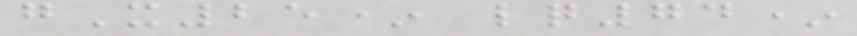gX25* lq74*
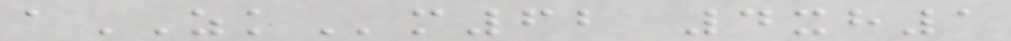aZKm62 4xh1
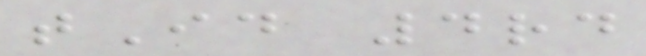tId 4rd
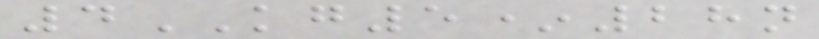4KG5*28n
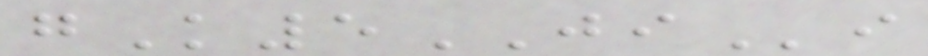gK5JIi
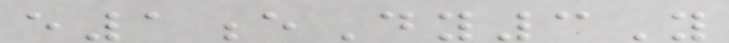e1eDy3Y
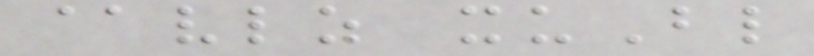@vlz xuBl
